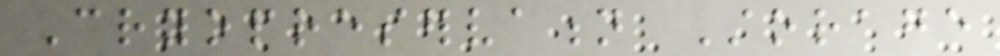Cryopreservation Storage
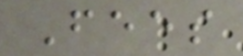Fees
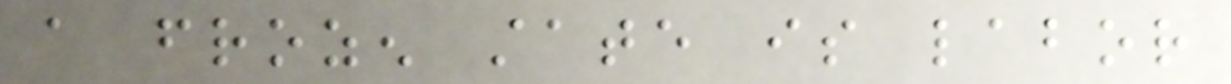a frozen state is labor
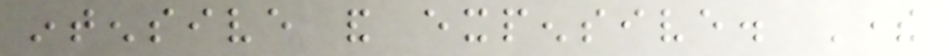intensive and expensive. There
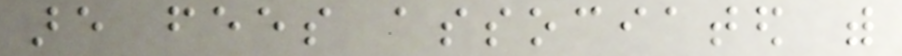are fees associated with
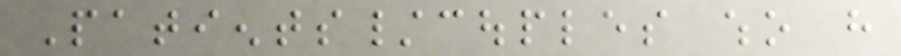Patients/couples who have
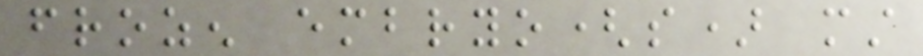frozen embryo(s) must
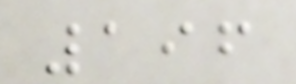196
